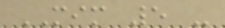MIM 5 -
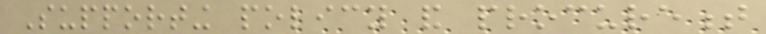Supporting policy and procurement
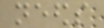needs
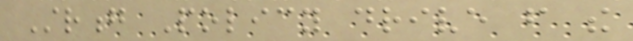Strong Policy drive from the
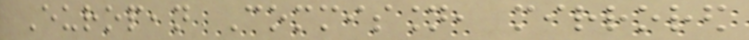European Commission, mirrored
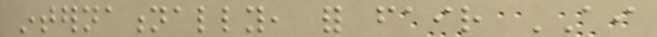internationally, for fair AI
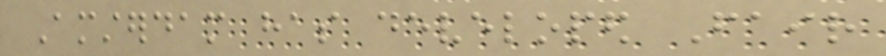Amsterdam has developed Fair
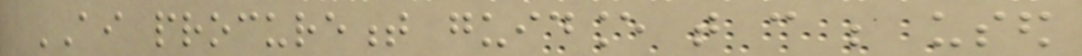AI procurement guidance that can be used
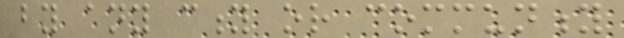by any city or community
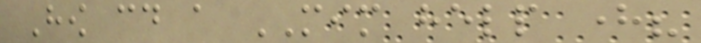How could a MIM help here?
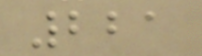221
